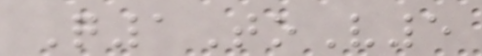Q1ToV5
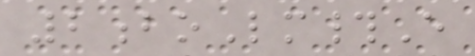2boLm#E
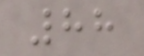88
